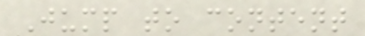Jump to content
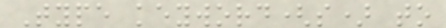Type keyword(s) to
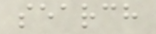search
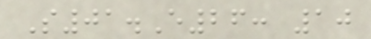S01.E26: 10
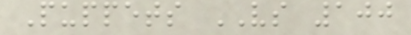Puppets VS 100
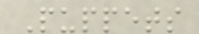Puppets
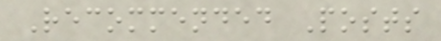Recommended Posts
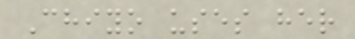Chiyo uses her
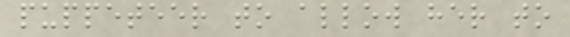puppeteer to allow her to
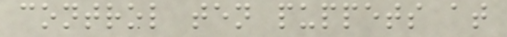control ten puppets at
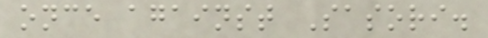once against Sasori.
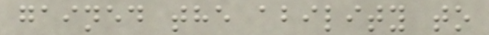gained the ability to
